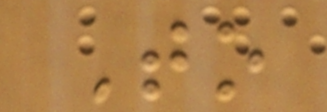To
